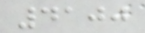4100
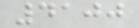4100
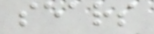sears
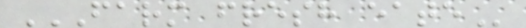FARM FRESH EATE
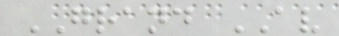GRAND AV
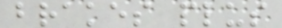brakes plus
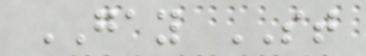GAY ST
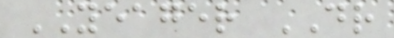YEAGER DR
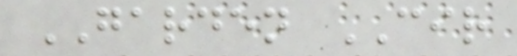GARDEN CIR
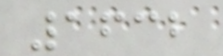1632
